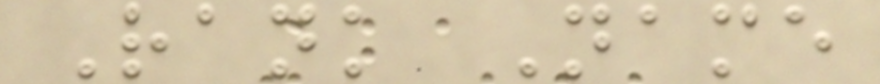Rank Name
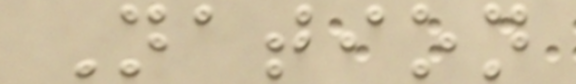Nation
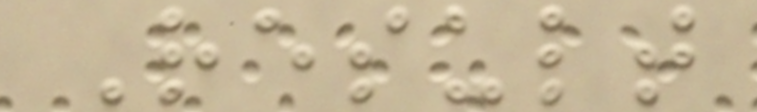Result
